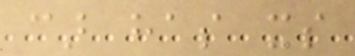car has its
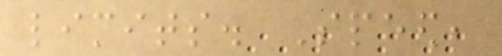limits. Speed,
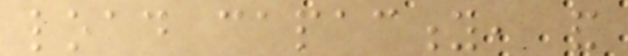load capacity, and
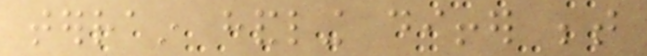terrain handling differ between
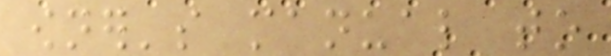owner's manual to
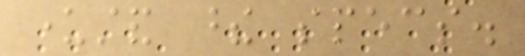understand these specs.
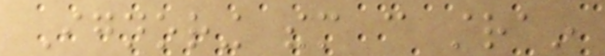Ignoring them can strain
